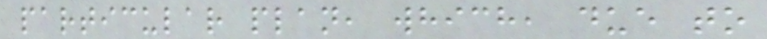particular plan, which, due to
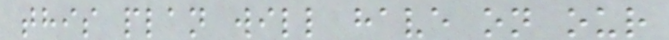this plan will have on our
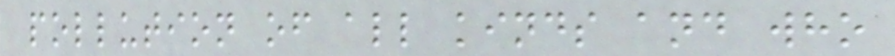pollution of all kinds and who
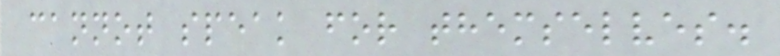cannot speak for themselves.
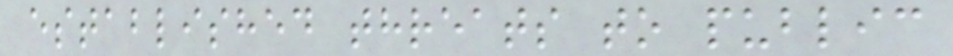established threats to public
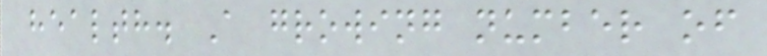health. A growing number of
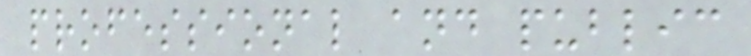professional and public
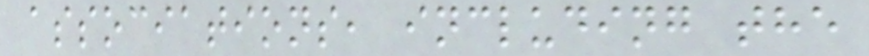associations, including the
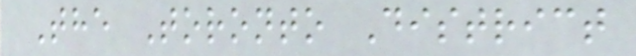The Toronto District
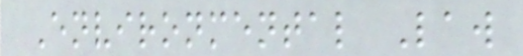Environmental Law
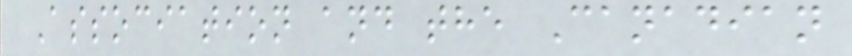Association and the Canadian
